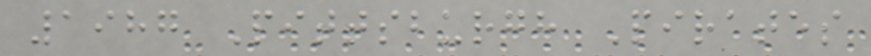1987 Pittsburgh Pirates
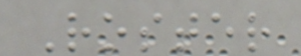Roster
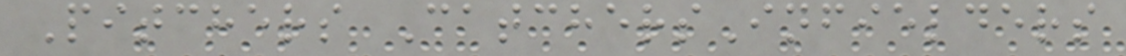Pitchers CatchersInfielders
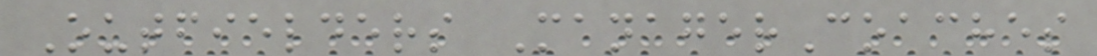Outfielders ManagerCoaches
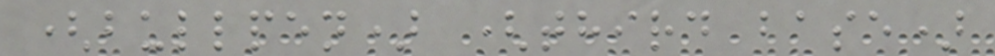(bullpen) (third base)
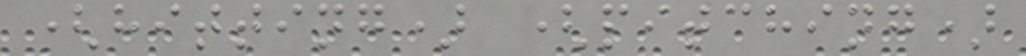(hitting) (pitching)
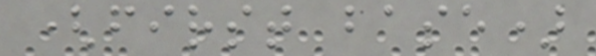(first base)
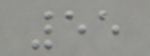55
